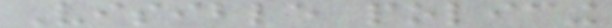Visible policing
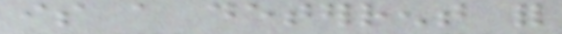is a deterrent for
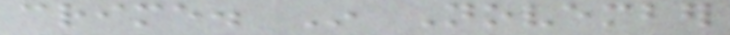crime. In November
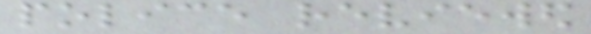police reviewed
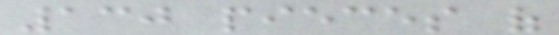130 pieces of
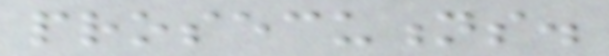prosecutions.
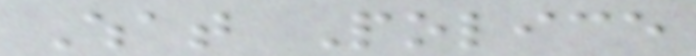What Police
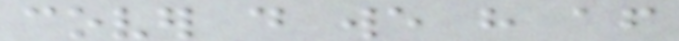cover do we have after
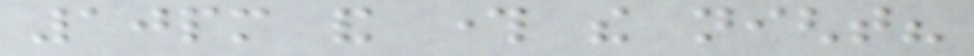10pm and through the night?
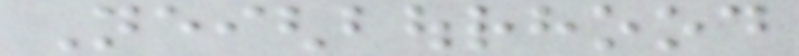Neighbourhood
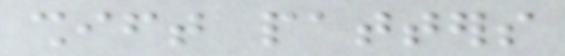shift patters
